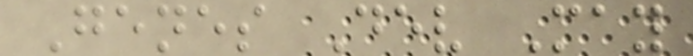Genes Dev May
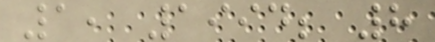1, 1994; 8
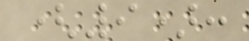(9):
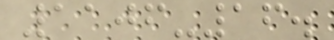1106-16.
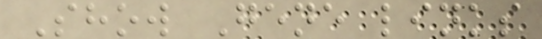Show Gene links
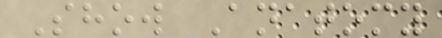Show Anatomy
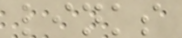links
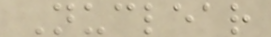Nuclear
